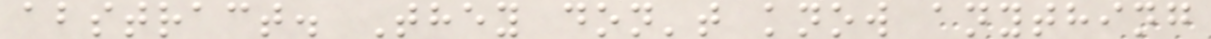abstract. They don't know anything
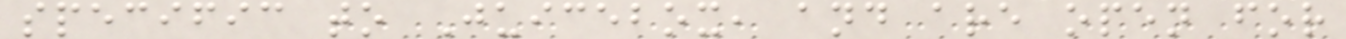specific to Juicebox, and are open for
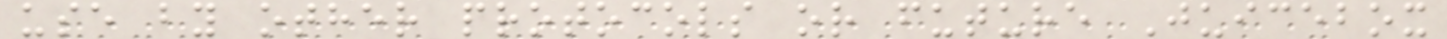use by other protocols or future Juicebox
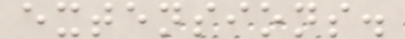extensions.
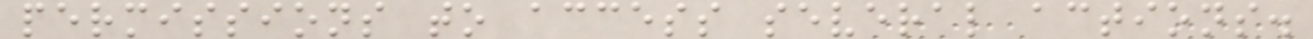permissions to access several actions.
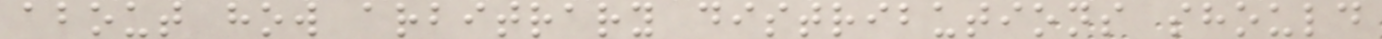about how arbitrary distributions should
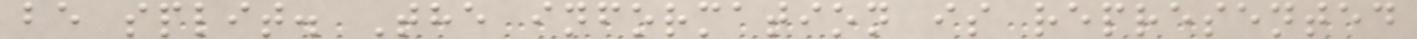be split. The information is represented
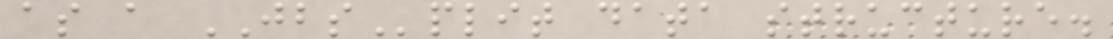as a JBSplit data structure.
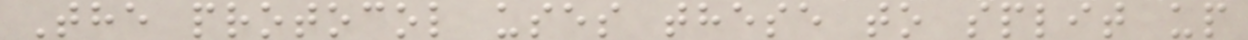The protocol uses these to split up
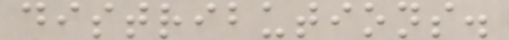distributions.
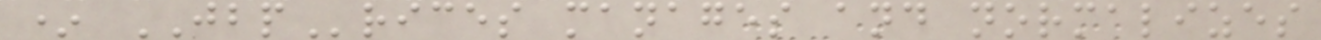* JBPrices manages and normalizes
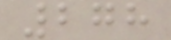278
